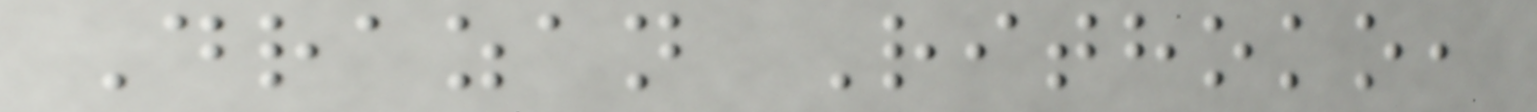Drazan Rithoko,
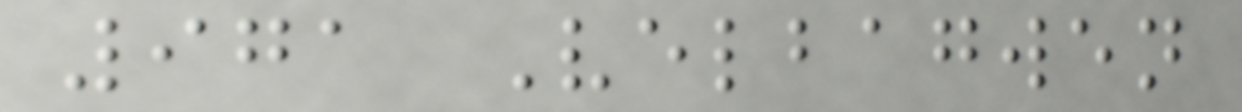971 Velbagwen
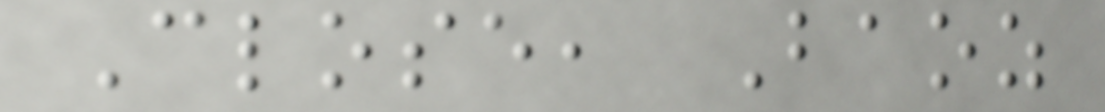Close, Baoz
